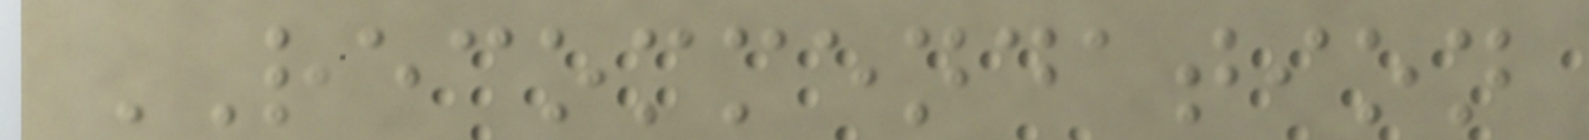RECOMMENDATION
